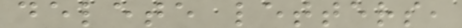delete letters,
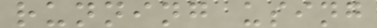running using
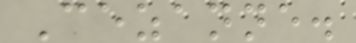Cezanne.
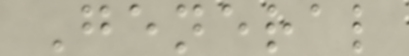General
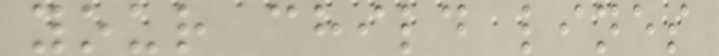your child lines
